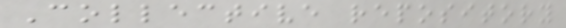Collective repository
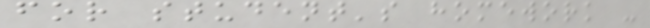for student's homework -
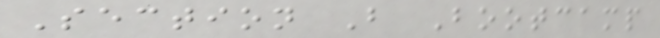Section B Bootcamp
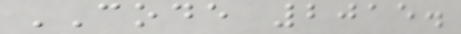CODE 2015.
